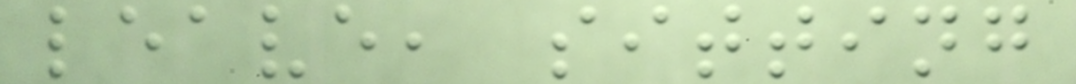leave, sitting
